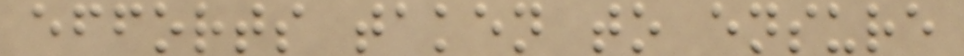efforts taken to ensure
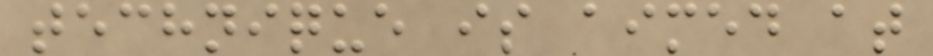technique is aimed at
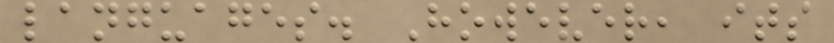languages. However, its
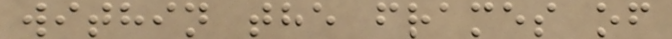within the frames of
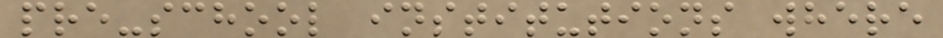pre-school institutions where
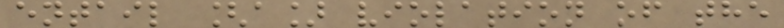entail [a] violation of the
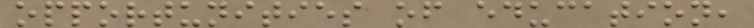opportunities of education,
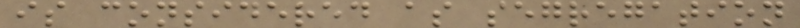is considered as segregation
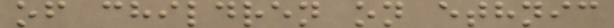of children on ethnic
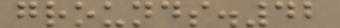grounds.42
